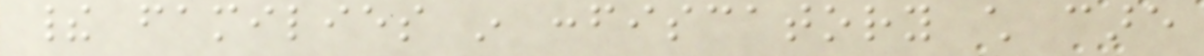their families in confiscatory child care
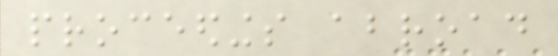proceedings abroad
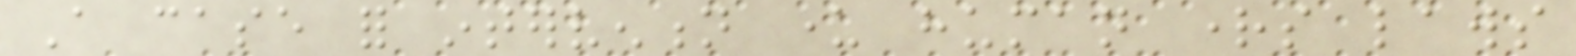A case for intervention under human rights laws
